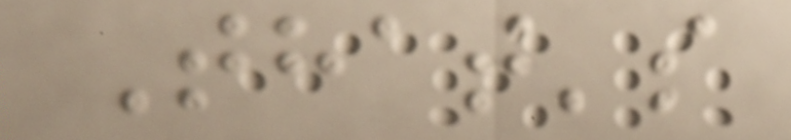That's
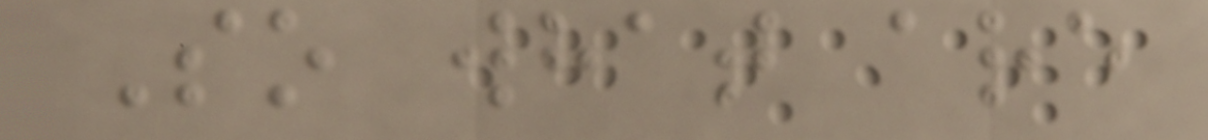So what are
